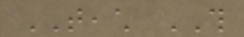TEACH THIS
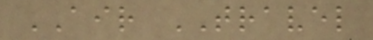AIR TRAVEL
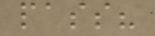pass?
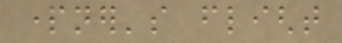partner's flight
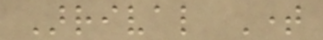Arrival Time
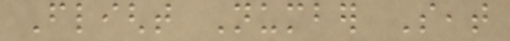Flight Number Seat
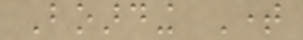Boarding Time
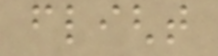flight
